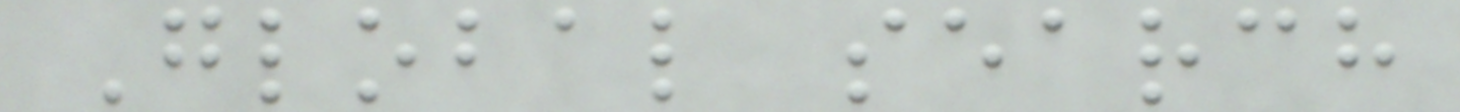Global search
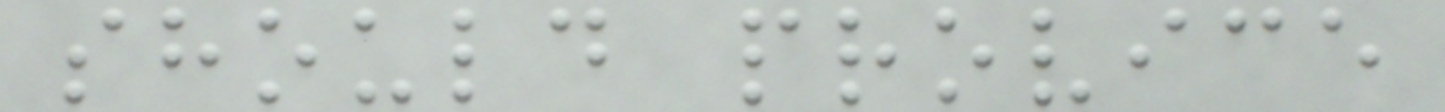should provice
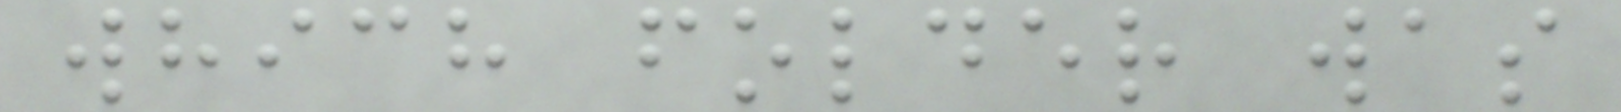which folder was
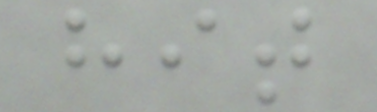hit
